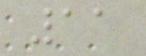11
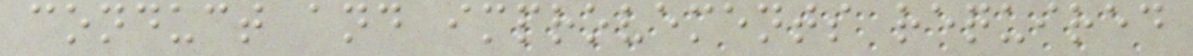conduct and improvements required
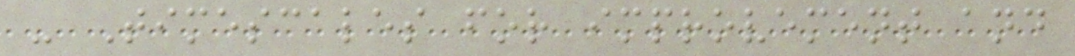- Timescales for improvement and
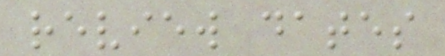review dates
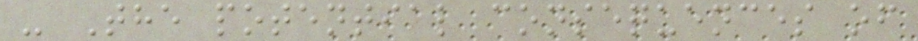- The potential consequences of
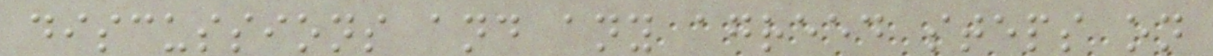discussions and any agreed steps on
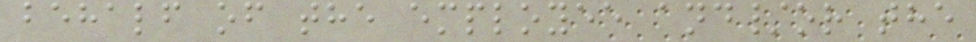behalf of the employee and/or the
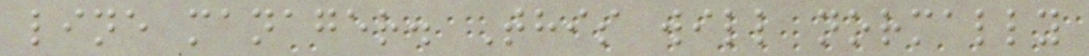line manager. This will normally
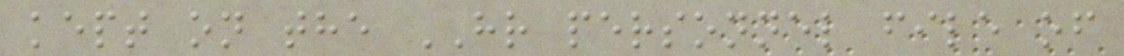kept on the HR personnel file of
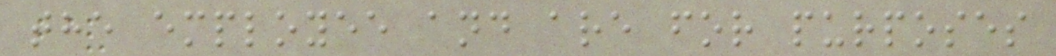the employee and are for purposes
